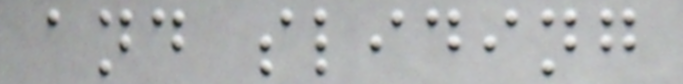and sliding
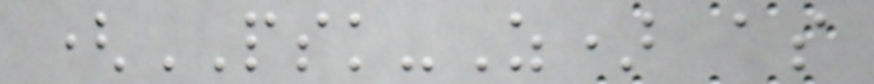(PSK-Z) as
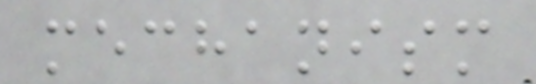mechanism
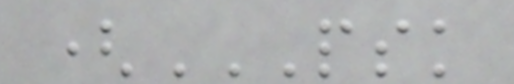(PSK
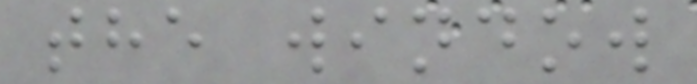the window
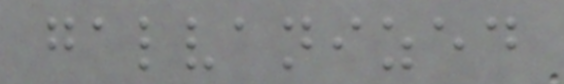galvanized
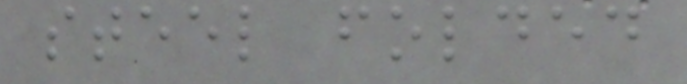steel folded
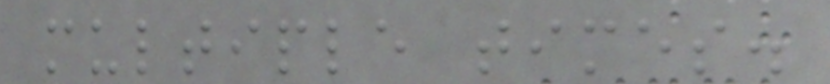multiple times.
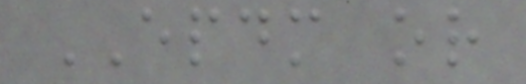EPDM or
